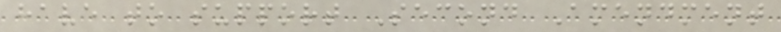have to support Second Amendment
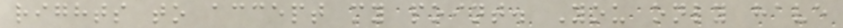rights to accept my point. You only have
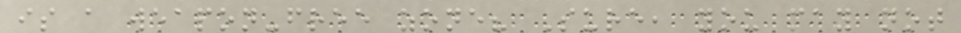is a weapon-free zone? Sure, you may not
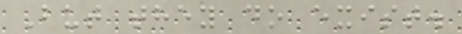But they do exist.
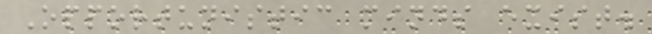Opportunistic minds exist.
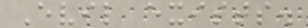Evil exists.
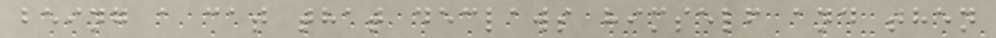being a cat that declaws himself and then
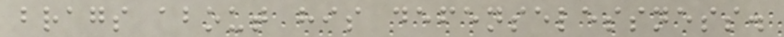brags about his defenselessness.
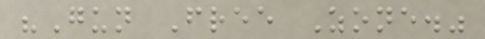"Gun Free Zone."
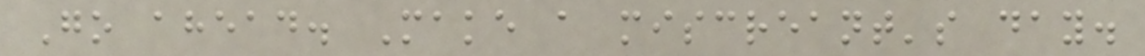Go ahead. Make a miscreant's day.
